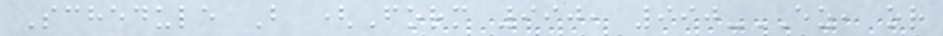Schedule B (Form 990, 990-EZ, or
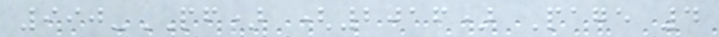990-PF) (2016) Page 4
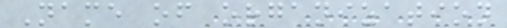Name of organization
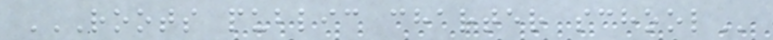ROOTS PUBLIC CHARTER SCHOOL
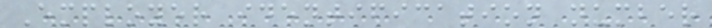Employer identification number
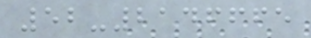52-2146665
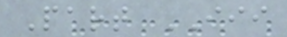Part III
